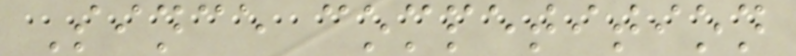Since competition
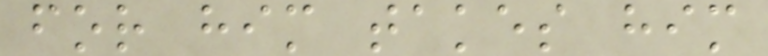for him takes him
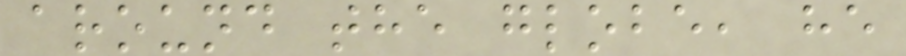around the globe, he
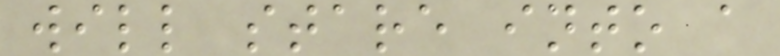will stare into a
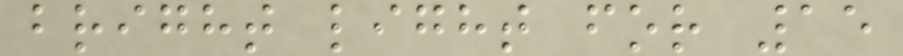bright light for 15
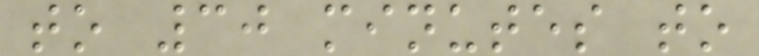to 30 minutes to
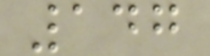147
